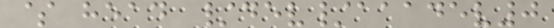$ head /dev/aaadev0
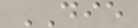DIE
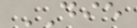DIE
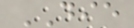DIE
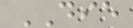DIE
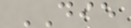DIE
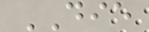DIE
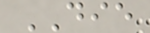DIE
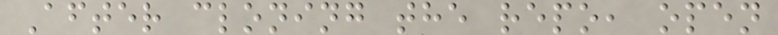After cloning the repo, open
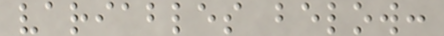variables below:
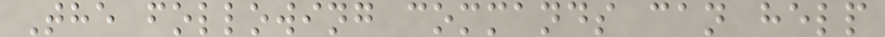The following commands can help
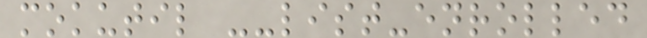mokutil --list-enrolled
